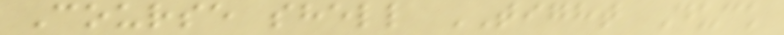Course shell TIGHT Duck
